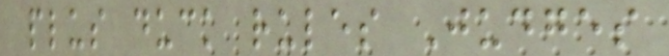plus duck rules Judges
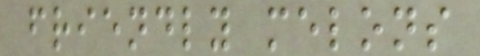friendly melons
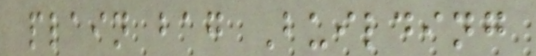plain bag Building
